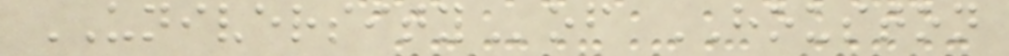UNIVERSITYof HOUSTON
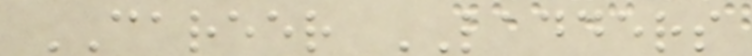CAREER LADDERS
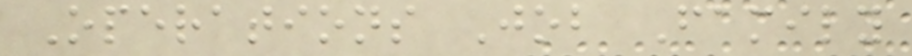Operations Job Family
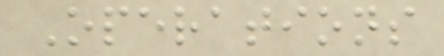Operations
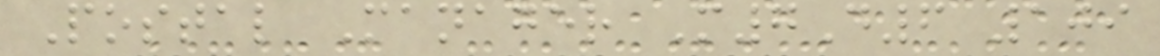Postal Manager M7D6 109
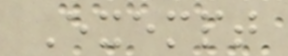Exempt
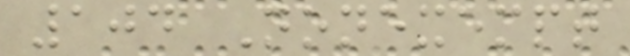104 Nonexempt
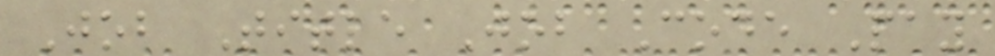Job Title Job Code Pay
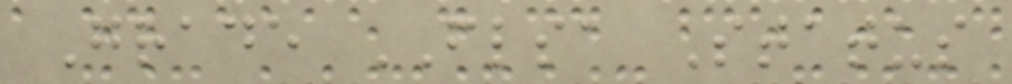Grade FLSA Status
